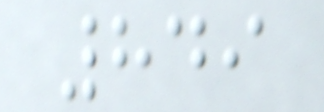849
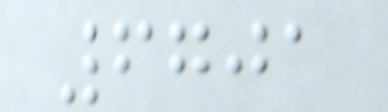6701
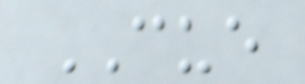CUE
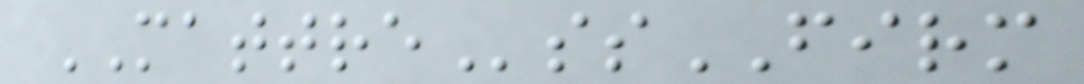MATTREssFIRM
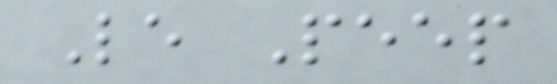Le Peep
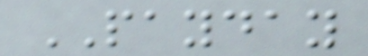PAYDAY
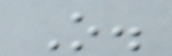O.
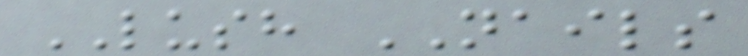LUSH NAILS
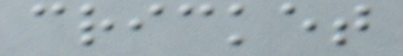cricket
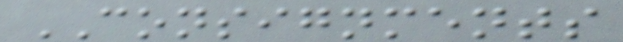CONSIGNMENTS
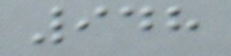948
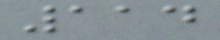114
